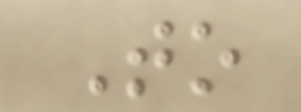To
